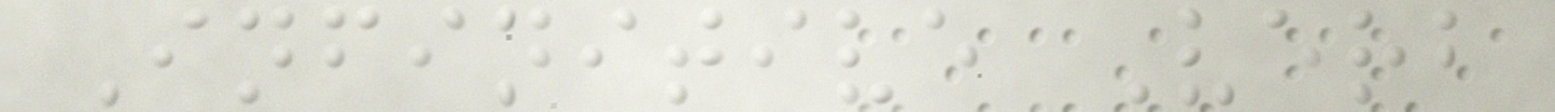Infinitive Verb
